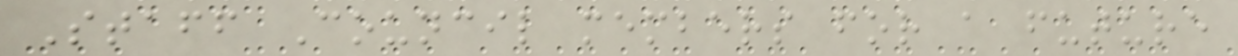Staff Council members for a future
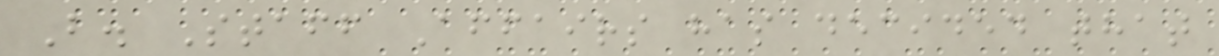B. Staff Affairs has decided that
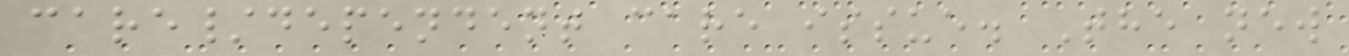care/dependent care issue. The new
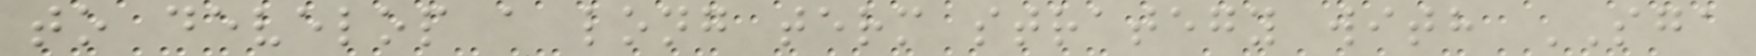to develop a long term strategy with SGA
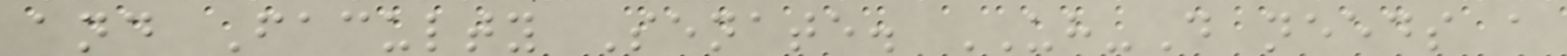and Faculty Senate. UH-D needs a
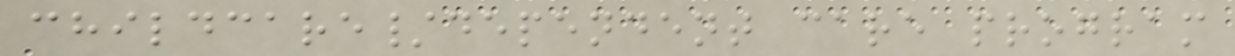childcare/dependent care program
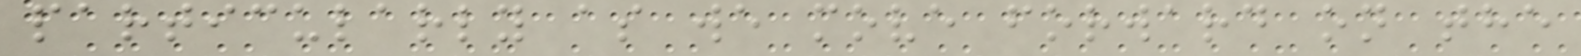particularly as we move forward on the
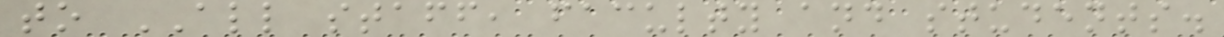to ALL staff, faculty and students.
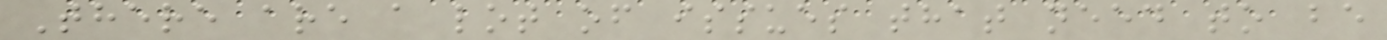There are a lot of issues that need to be
